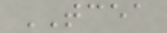TCEA
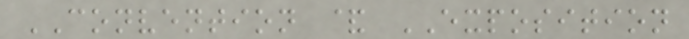CONVENTION & EXPOSITION
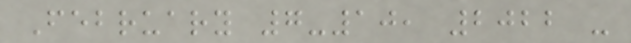February 7-10, 2022 -
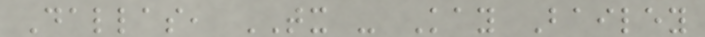Dallas, TX - Kay Bailey
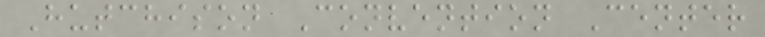Hutchison Convention Center
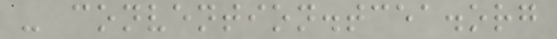- convention.tcea.org
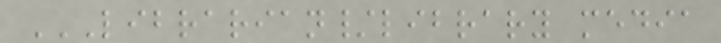LIBRARIAN/LIBRARY MEDIA
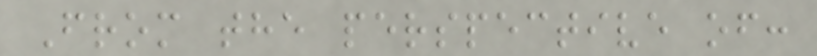From the perspective of:
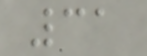31
